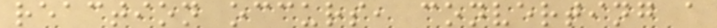reaction occurs, converting a
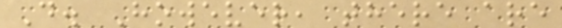D. However, there are
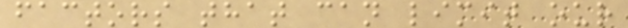factors that can limit our
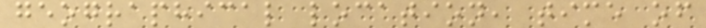geographical location, time of
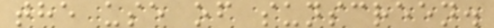the use of sunscreen.
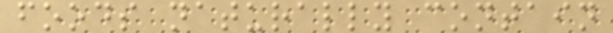foods naturally contain
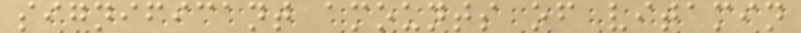significant amounts of vitamin
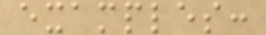examples:
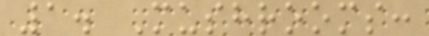1. Mushrooms:
